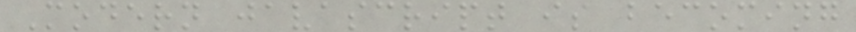Modern javascript is becoming
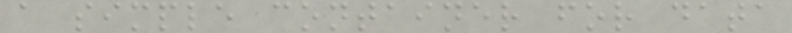a simple container for data
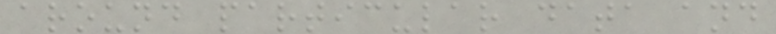around particular data and
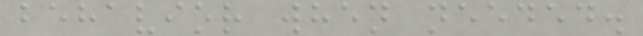behavior when needed.
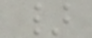}
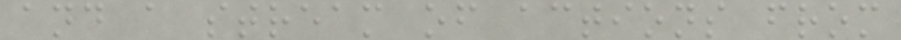and a stream of actions from
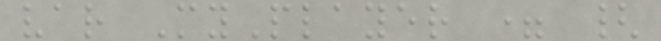var MyPlayer = {
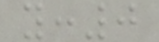y:0
